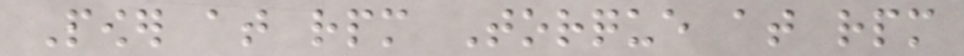Power at rpm Torque at rpm
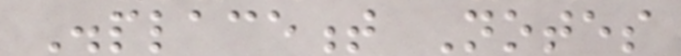Displacement Notes
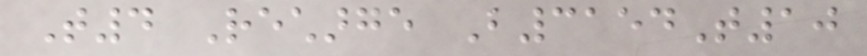T4 Recharge B3154T10
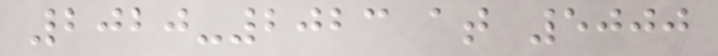2020-2023 at 5000
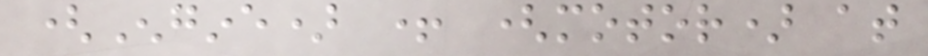(Engine) + (motor) at
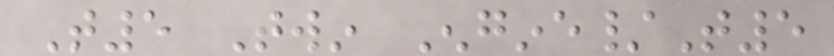T5 Twin Engine/T5
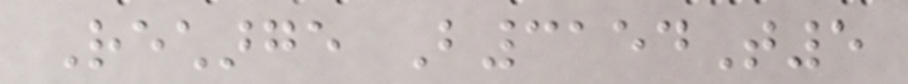Recharge B3154T5
